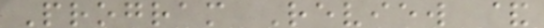Program Review &
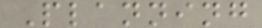Planning
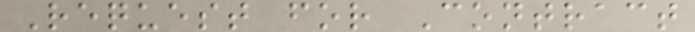Request for Contract
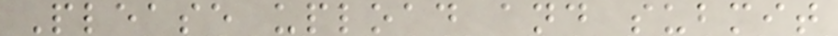Please upload and submit
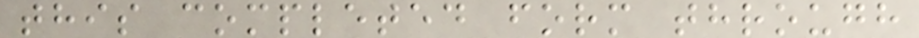this completed form through
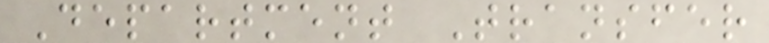Department Transfer
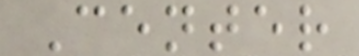Center
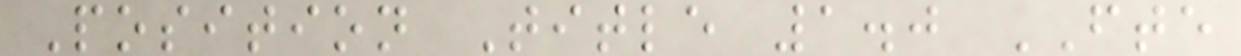Position Title 1.0 FTE
